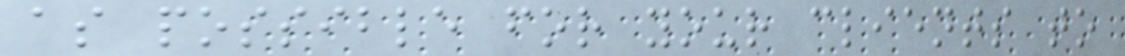as possible for your clients to
